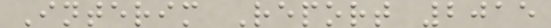Interim Report 2015
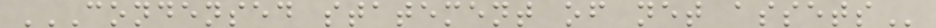CONDENSED STATEMENT OF NET ASSETS
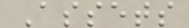Assets
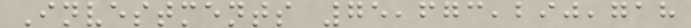Investments 75,673,290,718
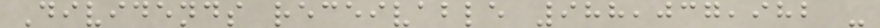Dividends receivable 988,037,982 -
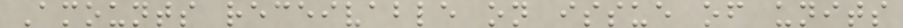Amounts receivable on issue of units
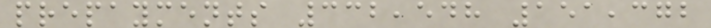prepayments 332,548 151,372
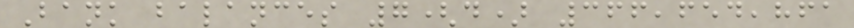Bank balances 7(d) 366,654,861
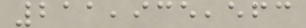211,935,563
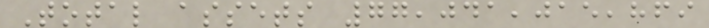Total assets 77,041,015,869
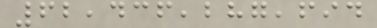62,436,287,694
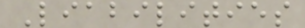Liabilities
